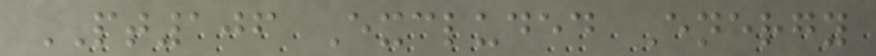PT106 Excluded Energy
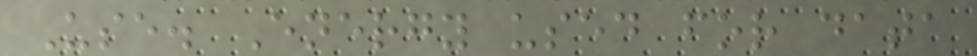Use. Energy used for data
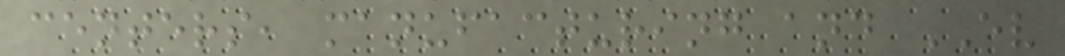centers, manufacturing and EV
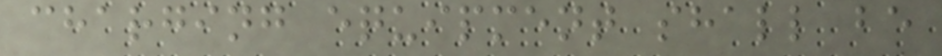charging equipment shall be
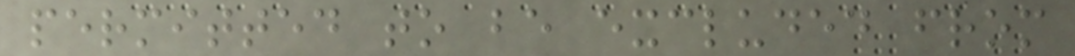permitted to be excluded from
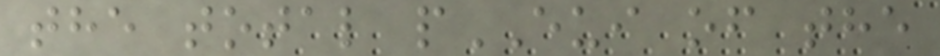the total pEUI of the
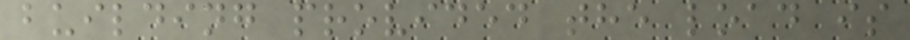building provided the load is
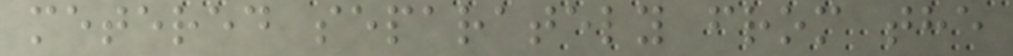metered separately from the
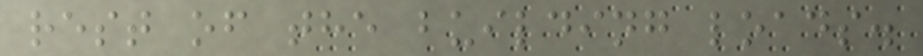rest of the building loads.
